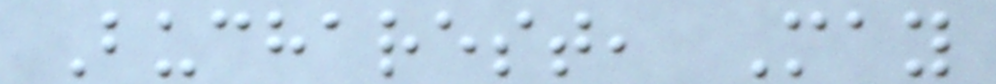Bucharest, May
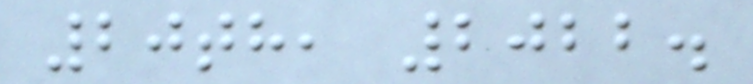20th, 2022.
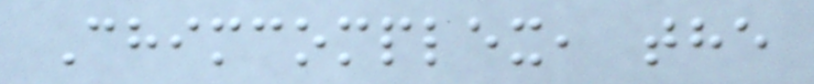Chimcomplex, the
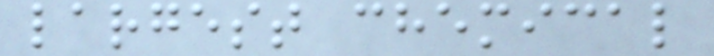largest chemical
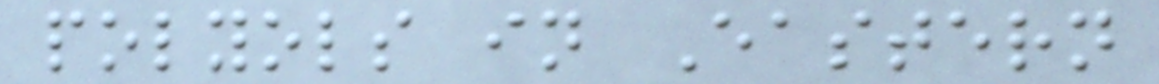polyols in Eastern
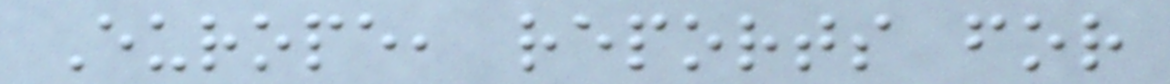Europe, reports for
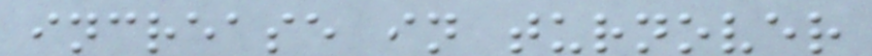increase in turnover
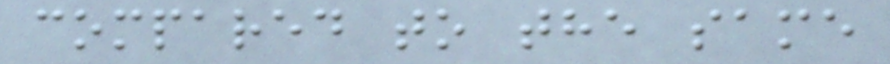compared to the same
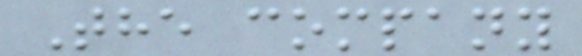The company
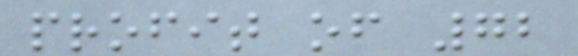profit of 72
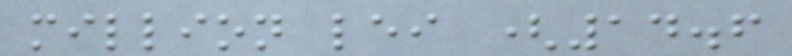million lei (14.6
